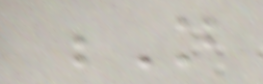N
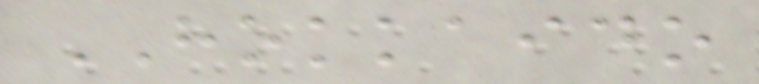HOKKAIDO
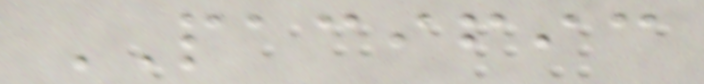PACIFIC
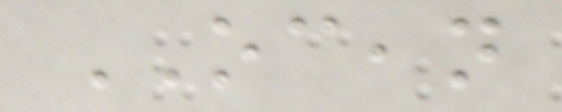OCEAN
